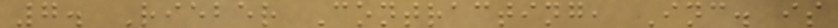7. Rieber Contracting, Inc. is
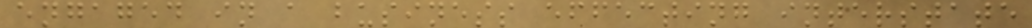engaged in a business effecting interstate
